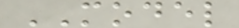MODEL
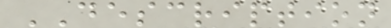DESCRIPTION
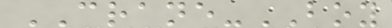CRANE-BOY
